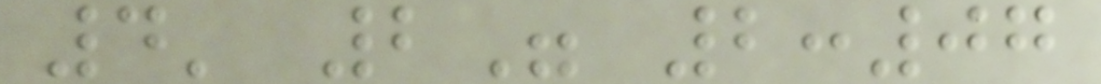4' 2" 2:07
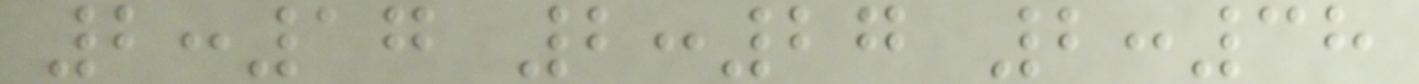2:17 2:27 2:38
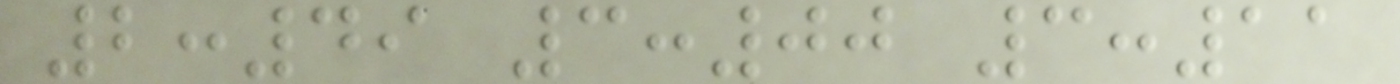2:49 3:00 3:11
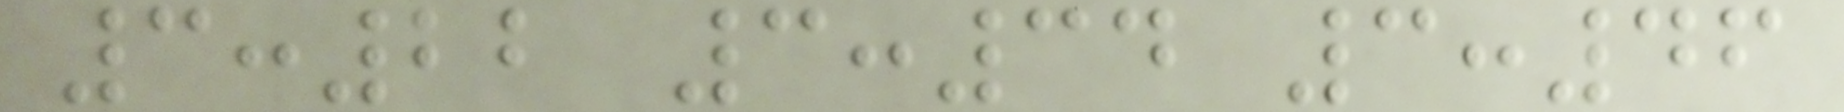3:22 3:34 3:46
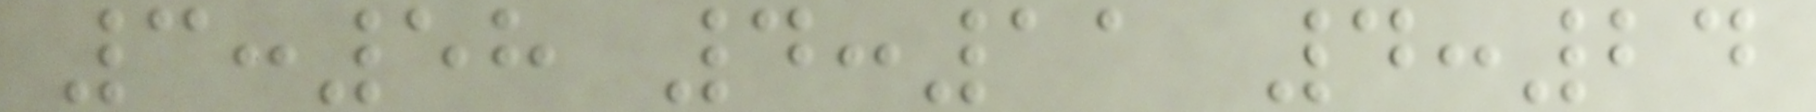3:58 4:11 4:24
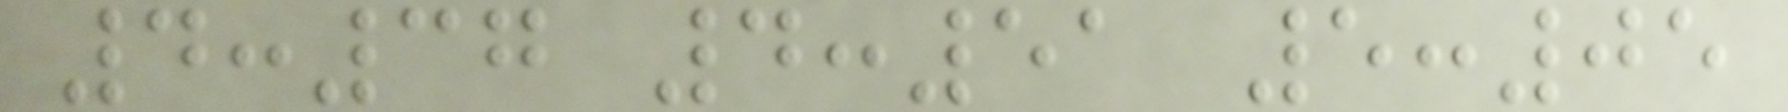4:37 4:51 5:05
